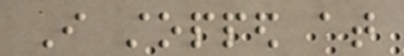I stopped at
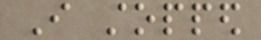I stopped
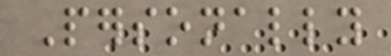Personally
